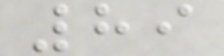89
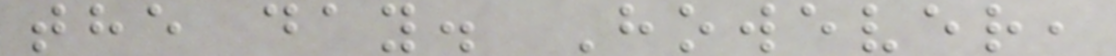the day. However,
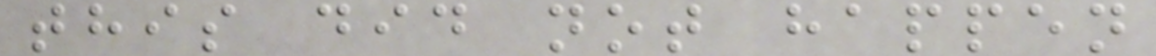this did not happen
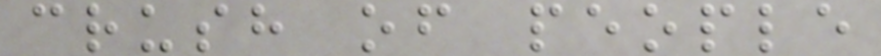crush of people
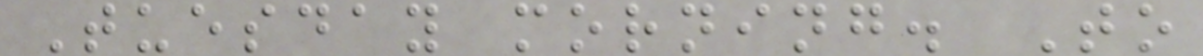Tuesday morning. To
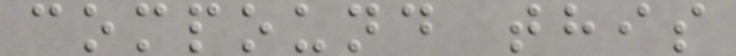compound this
